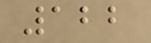122
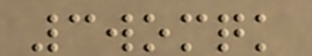3womqk
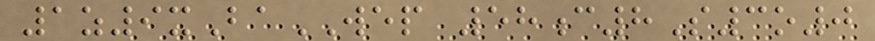1z9xBaWEP 58c8S3o0
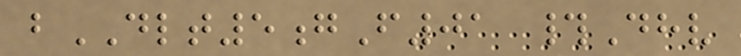bDLT5gF01 #Dhv
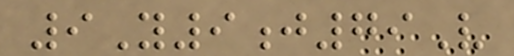9Y9j79V
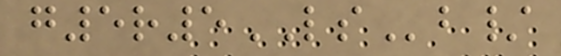g5r5LSb/
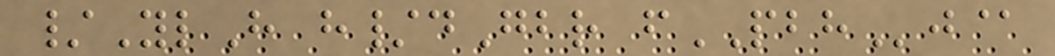/YlH h/dGbr fPBHj@
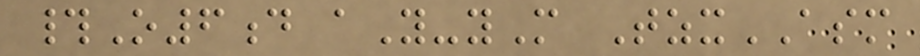#O6d aY-yM TzxASM
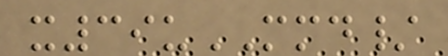x39uMMD/
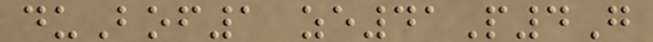duBof1 ze41P4G
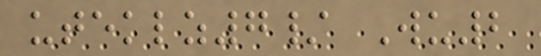uteklz7/ Wu2
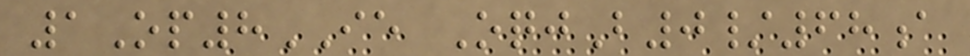1Op8IE OqjB0/68a
